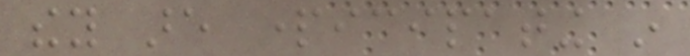they are participating in
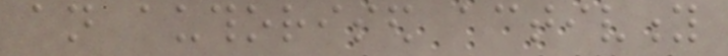an authorised activity
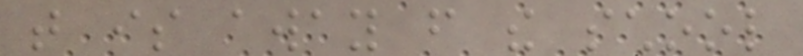that is away from the school
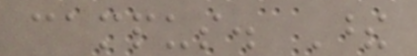campus. These
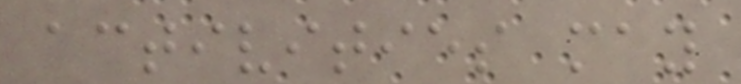activities may
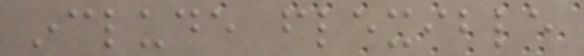include flexible
